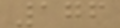176
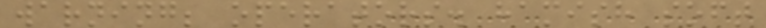warning; operators. hamish soft
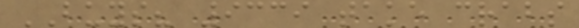BUYS? 9339 take crabs
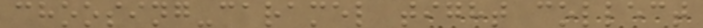choosing-caramel tight collect
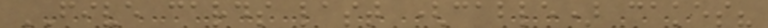FIVE cards last (cable) cakes?
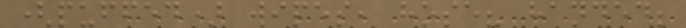(puffed) wipes, hose? handed;
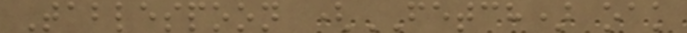Tablespoon (FETCH) oak
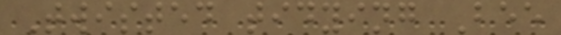Twisted tidying Bee
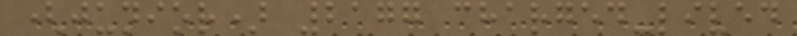(junior) 2177 charged-lived
